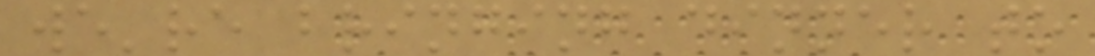we're bringing dinner to
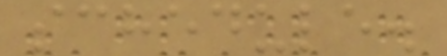schedule.
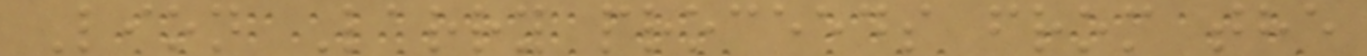Lion Larry proceeds from the
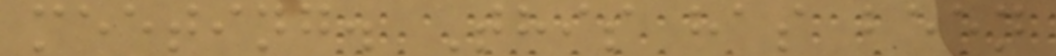meeting. This has been
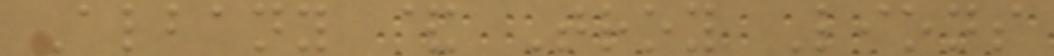Albany & Troy Lions
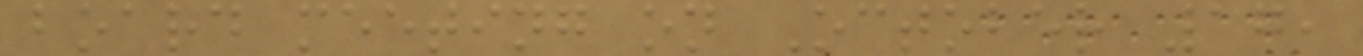board meeting on October 17,
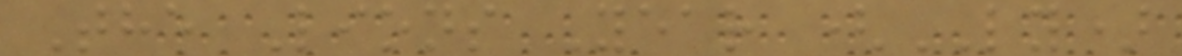The Lions Year (LY)
